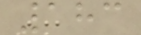183
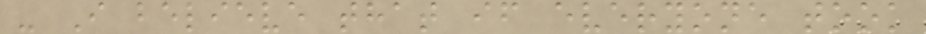- I believe that if everyone took
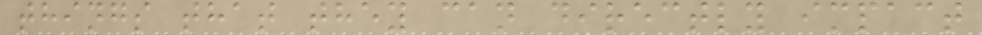things that they can directly impact
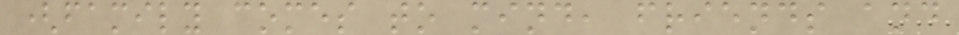(family comes to mind, friends and
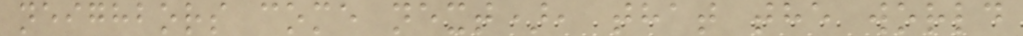neighbors come next), that the world
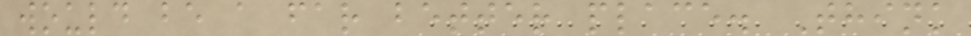would be a far better place. Think
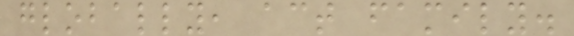globally, act family.
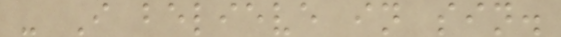- I believe in sin.
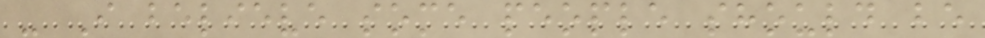- I believe some people should be
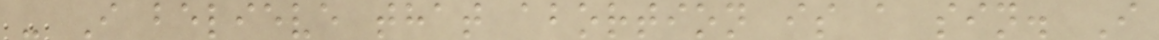- I believe that abortion is a sin. I
